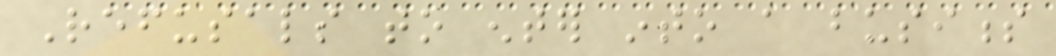Refusals to enter into a business
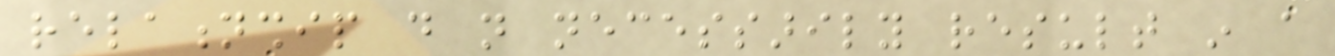relationship do not necessarily result in a
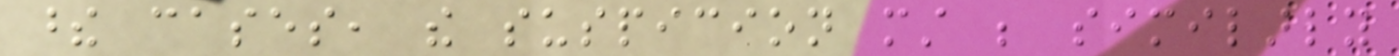these cases, the suspicion must be similarly
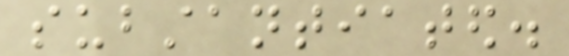substantiated.
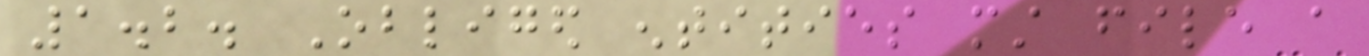1.2. Obliged entities must file a
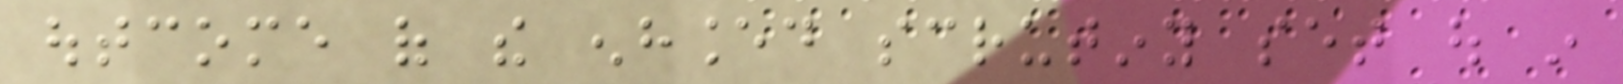outcome of the enhanced scrutiny set out in
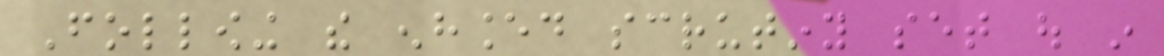Following the enhanced scrutiny set out in
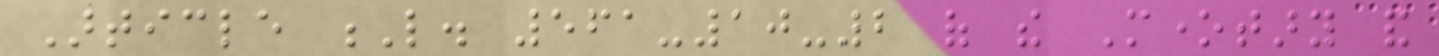Article L. 561-10-2 of the Monetary and
